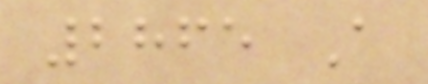2865 A
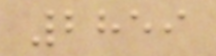2859
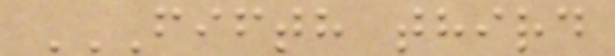FIFTH THIRD
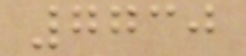7730
